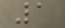1
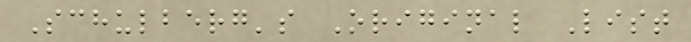Schulberg's Original List
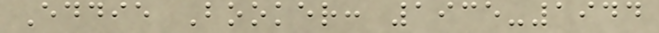Eddie Booker: 1935-1944
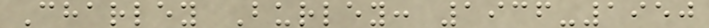Charley Burley: 1936-1950
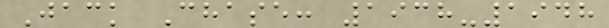Jack Chase: 1938-1948
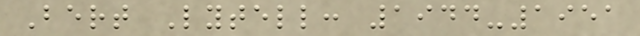Bert Lytell: 1944-1951
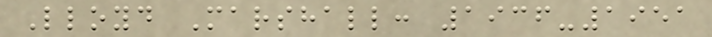Lloyd Marshall: 1936-1951
